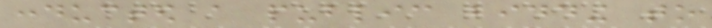conducted a public bidding to
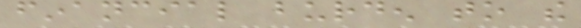financial burden to the
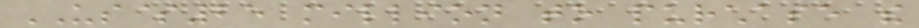US$25 million to purchase the
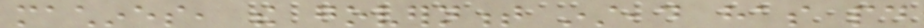machines, the government instead has paid
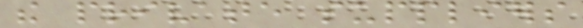the private suppliers
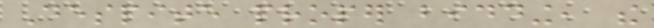Despite proper bidding, the
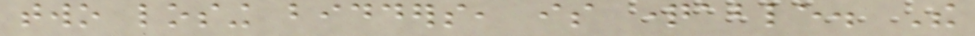two losing bidders, is questionable. The
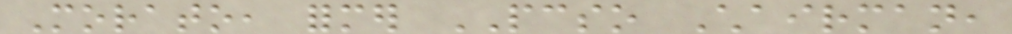Morato, former PCSO Chairman,
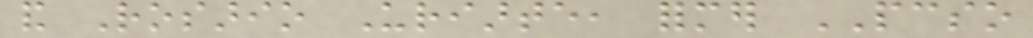and Rosario Uriarte, former PCSO
